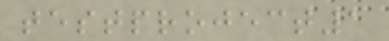testproject1
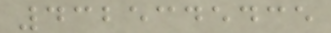4325345435
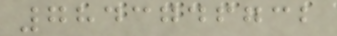7843746732
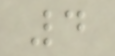4
